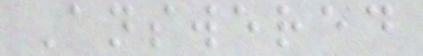Answered
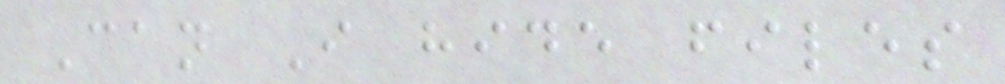Can I hide files
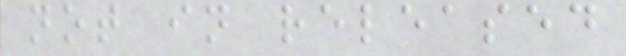not in released
